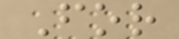For
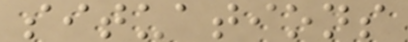situations
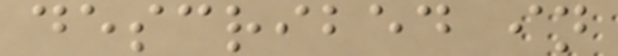described in
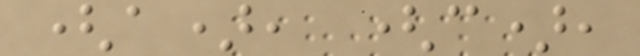(a), (c),
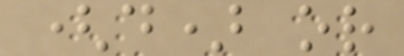(d) or
